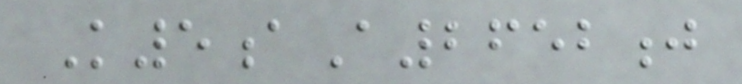K5aA2652j
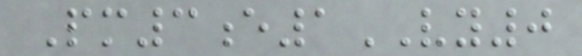Pm3e1VY0
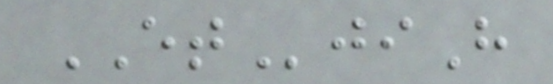ETjiH
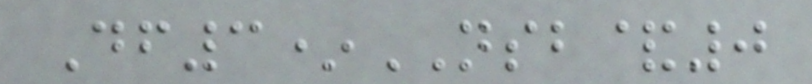Df3*NSB&0
